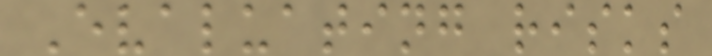Evaluating risks
